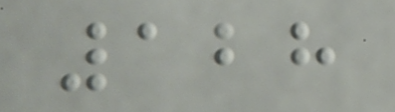128
